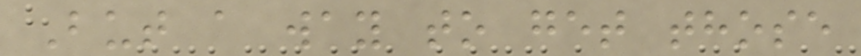But a way to get those
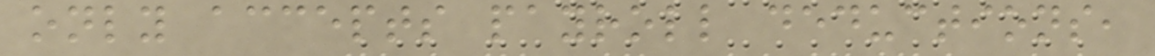only accepts payroll deductions,
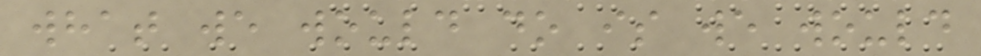what we would do is we would
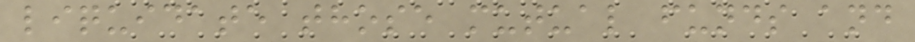liquidate those mutual funds and
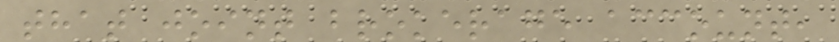that joint brokerage account,
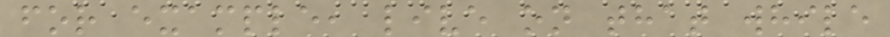for example, live on that while
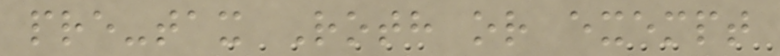pre-tax Roth or exempt
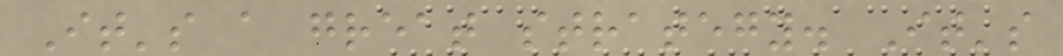It's a great strategy. It's
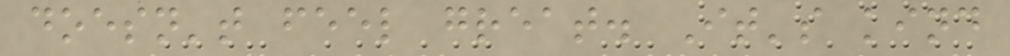doesn't feel great. It's kind
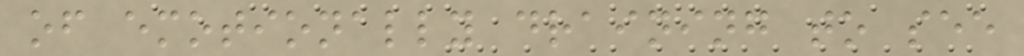of emotionally draining to see
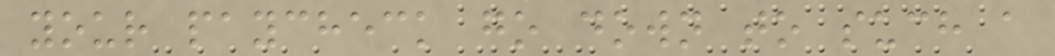your paycheck go down to such a
